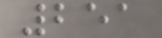251
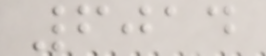6014
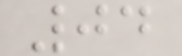04
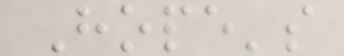Hope's
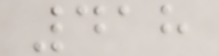418
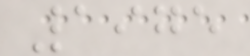1975
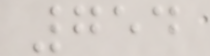754
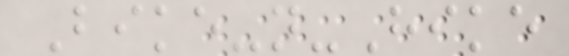Bike-n-Hike
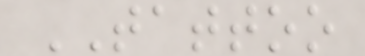TATTOO
